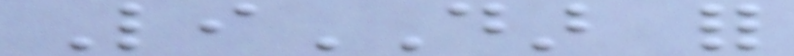LiDAR for
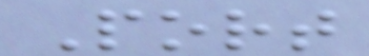Port
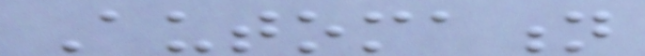Automation
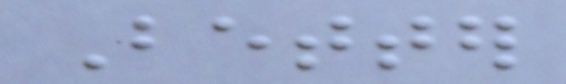Better
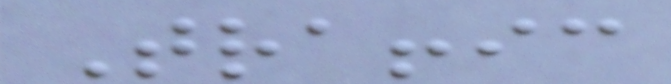Traffic
